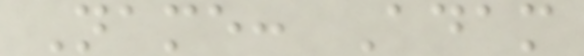Name: Adam
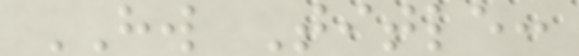HW Title:
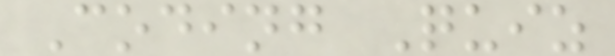Coding Quiz
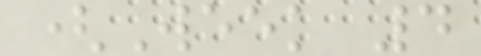(Week 4
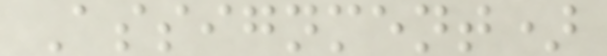Assignment)
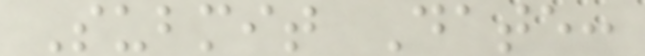Submit Date:
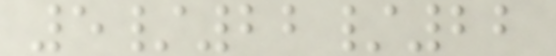5/22/22
